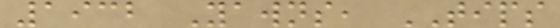1932 Yawns, TIPS
